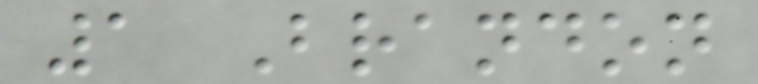1 Brandon
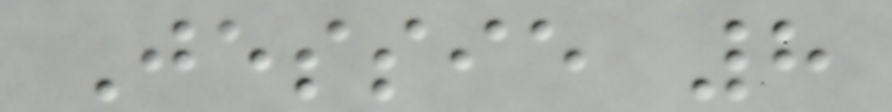Jessie 8
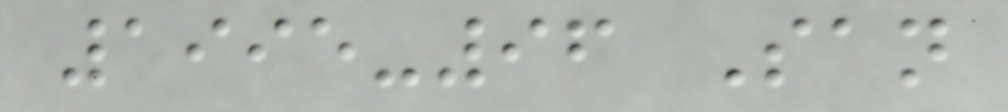1995-96 San
